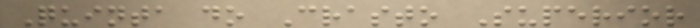Quinta do Crasto Superior
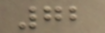72
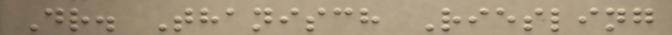Dr. Thanisch Riesling
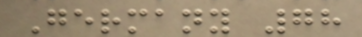Germany 78
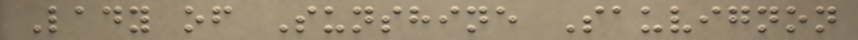Lady of Sunshine Sauvignon
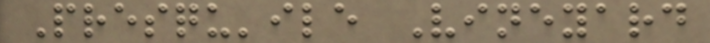Presqu'ile Vineyard
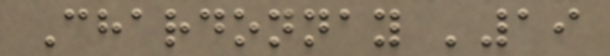Chardonnay '19
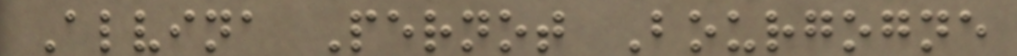Alvina Pernot Bourgogne
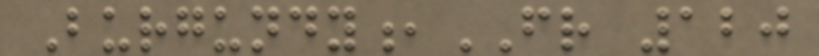Burgundy,FR 120
